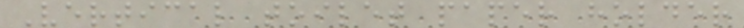Vertical toilet paper holder
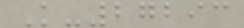K-27293
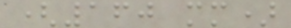(160 mm)
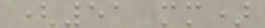(51 mm)
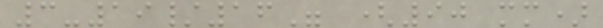3-19/16" (90 mm)
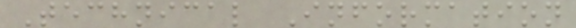Technical Information
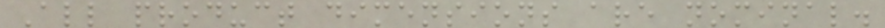All product dimensions are nominal.
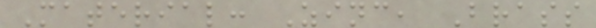Material: Zinc, Brass
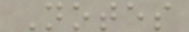Notes
